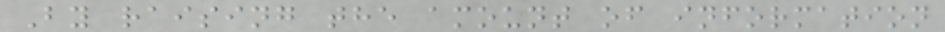By raising the amount of information
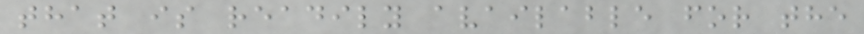that is readily available for the
